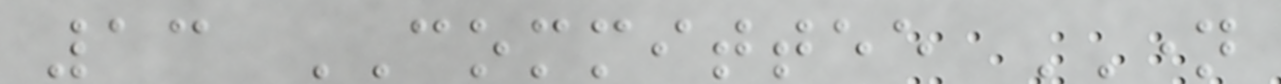13 COMMITTEE NAME
